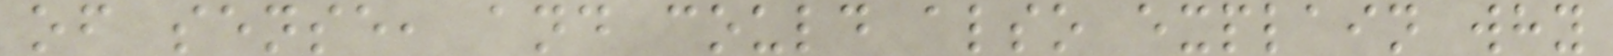of sense, and could also explain why
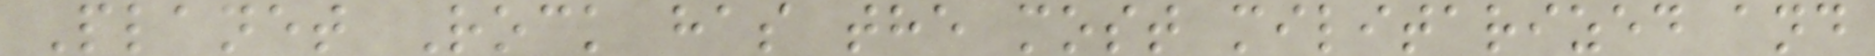Planet Rock has the most militarized and
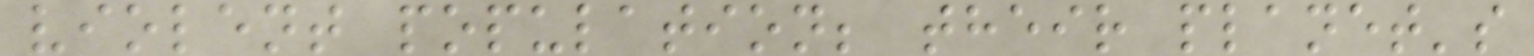violent population; their planet's
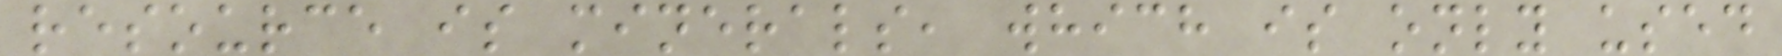resource is minerals, which is only used
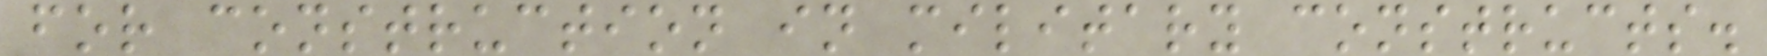for construction in military constructs.
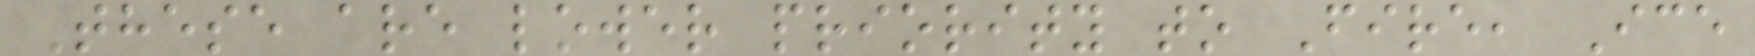These are lower priority to Fire, Ice
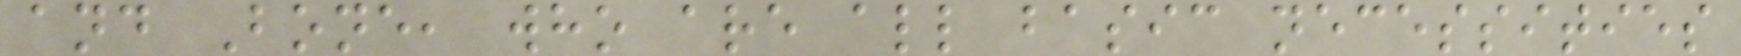and Bone, who are all basic necessities
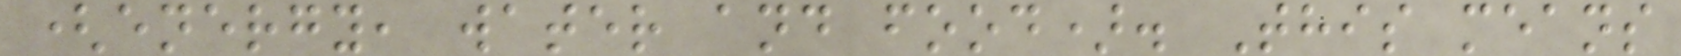(energy, water and food). This means
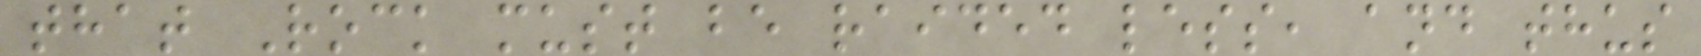that Rock must be raided less, and thus
